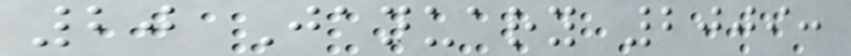20 January 2009:
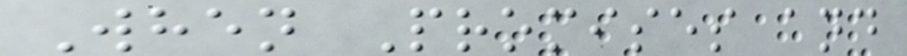When Promises and
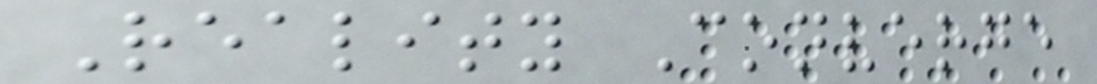Reality Converge
